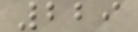229
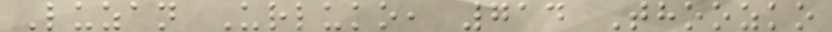Luzan Urluko, 714 Thoozko
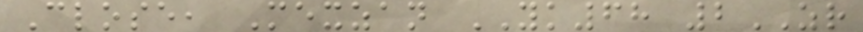Close, Mexzan YK68 2ZR
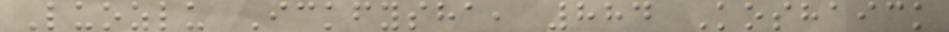Luozlu Ickfysha, 884 Koshaick
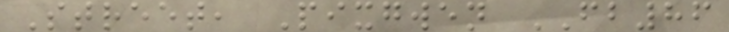Street, Pixgwen FB86
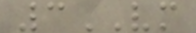3VM
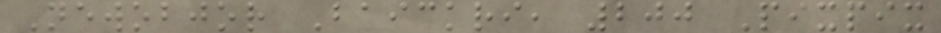Newobjor Baickri, 200 Pixpix
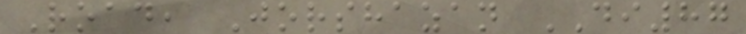Road, Jorshazan DI87
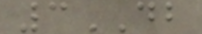3DB
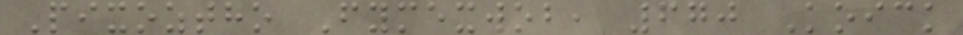Pixoztho Fymexwob, 670 Koick
